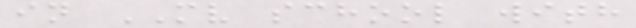in MV school with
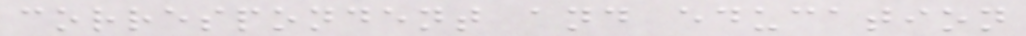correspondent and education
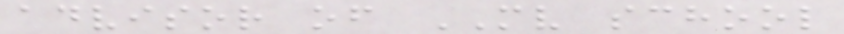advisor of MV school
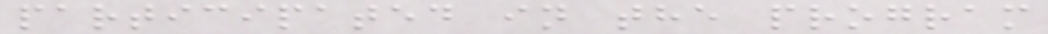participated in the program
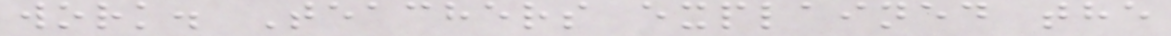work. Teachers explained the
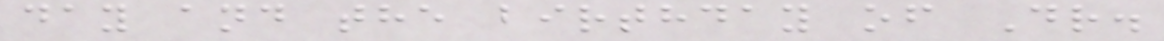day and the birthday of Dr.
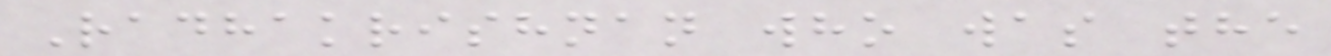Radhakrishnan who was the
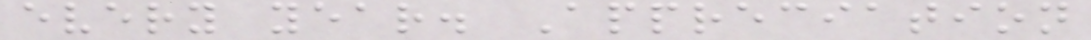every year. Appreciation
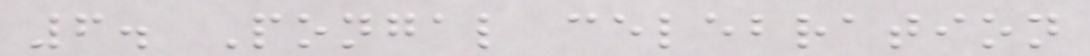6. Pongal celebration
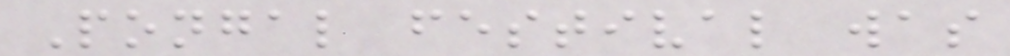Pongal festival was
